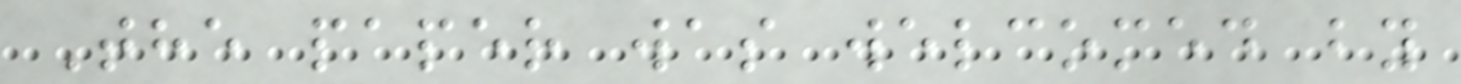The paper was welcomed by
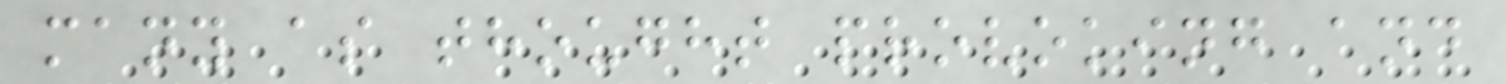many as thought provoking and
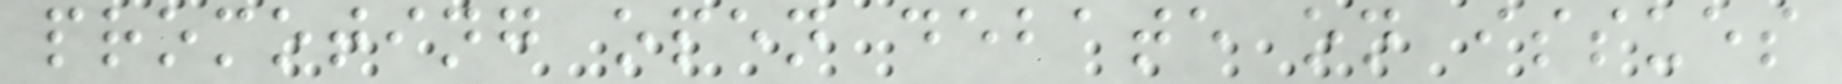promoting open debate on issues
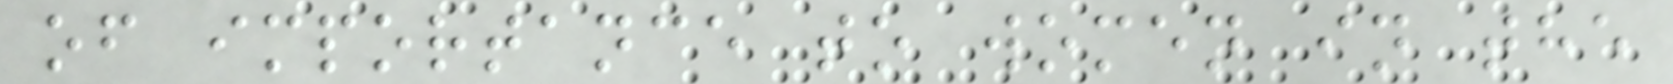of importance to women in the
